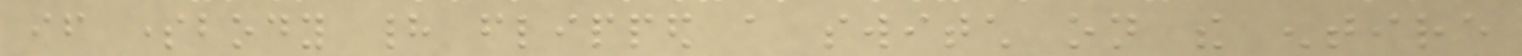if somebody had flipped a switch on the entire
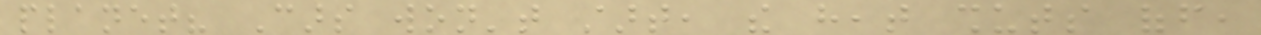planet? Cars won't start, the heat shuts off,
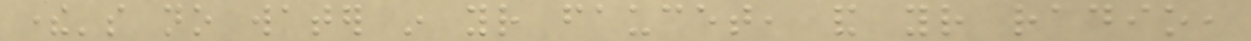there's no water in your faucet, and your radio,
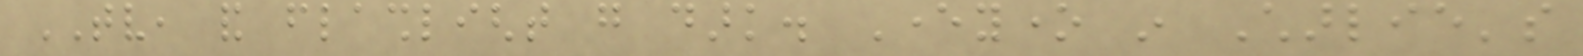TV, and flashlight go dark. Everyone in Charlie's
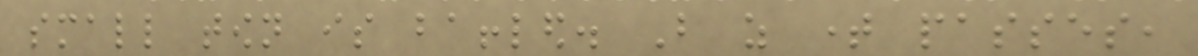small town is baffled. But as time passes,
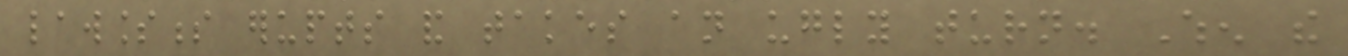lawlessness erupts and takes an ugly turn. When the
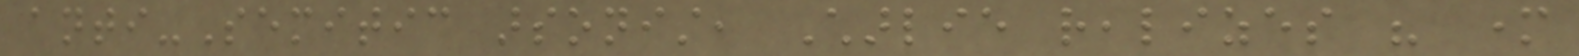anti-Semitic arsonist, Charlie realizes his mother
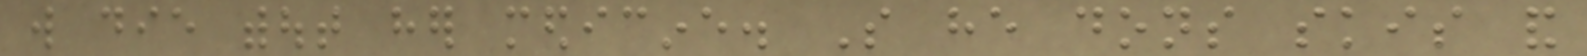will die without her medicine. So he dons skis and
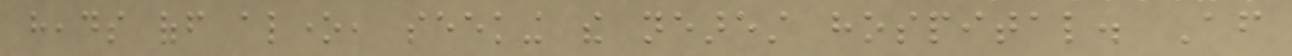heads off alone, seeking the nearest hospital. After
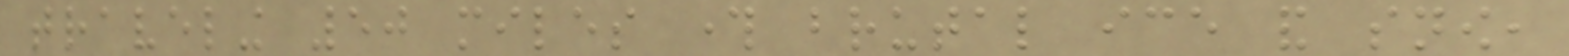traveling 50 miles through brutal ice and snow,
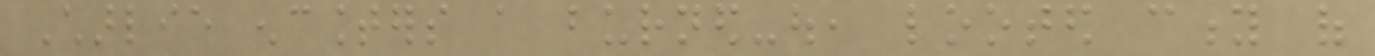Charlie encounters a burned-out, looted city of
